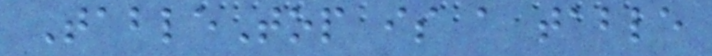TableTop is a table
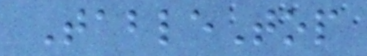TableTop
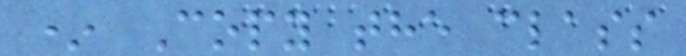* Copy the class
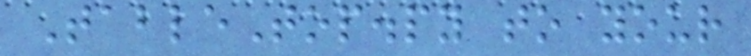TableTop.py to your
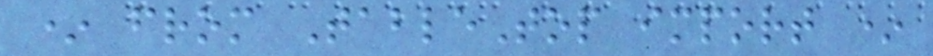* from TableTop import *
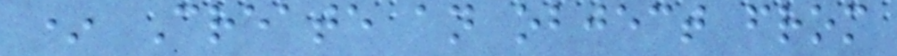* Create an object from
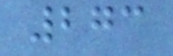273
